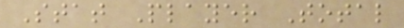Stat Player Total
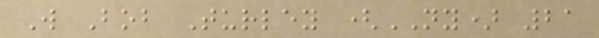W Bob Turley (NY) 21
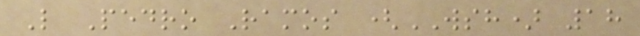L Pedro Ramos (WSH) 18
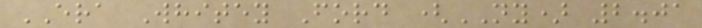ERA Whitey Ford (NY) 2.01
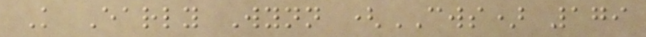K Early Wynn (CWS) 179
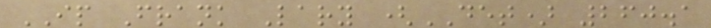IP Frank Lary (DET) 260.1
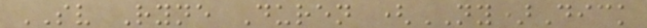SV Ryne Duren (NY)Dick
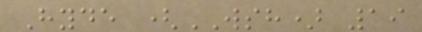Hyde (WSH) 19
